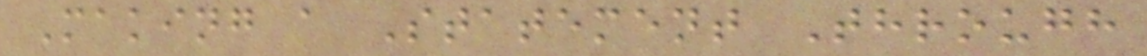Making a Statement Through
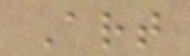Art
